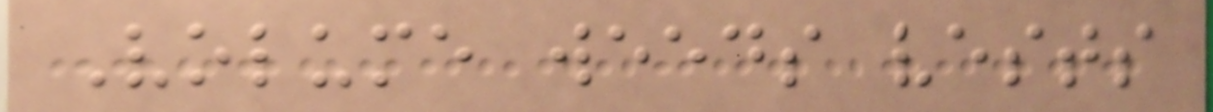Volume weeds vests
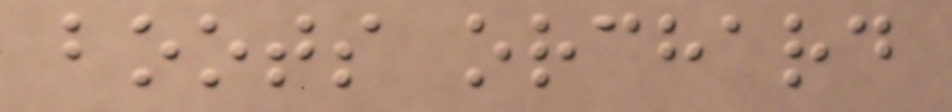boots orchard
